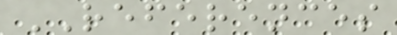REFERENCES
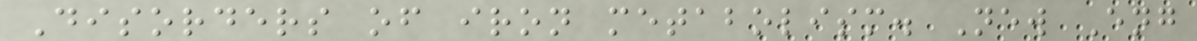Disorders of iron metabolism. New Eng
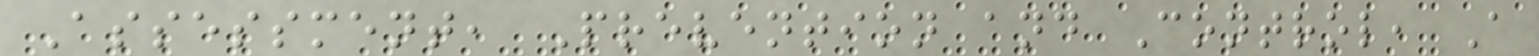Assessment, Prevention and Control, A
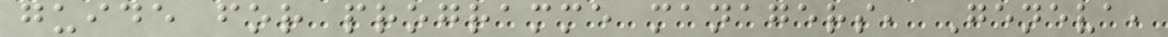guide for programme managers, Geneva,
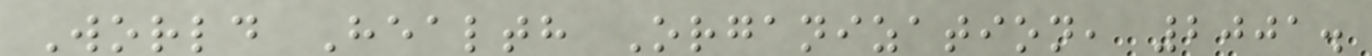World Health Organization, 2001.
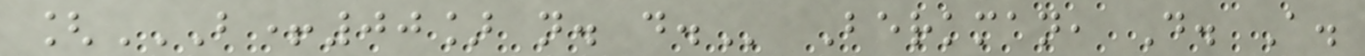[B+00] N. D. Berkman, D. A.
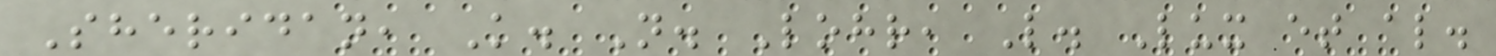Sheridan, K. N. Lohr, L. Lux et al.
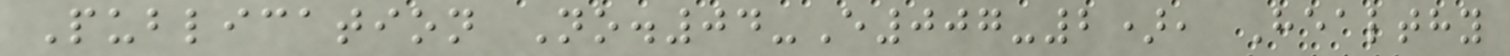Publication No.04-E007-2), Healthy
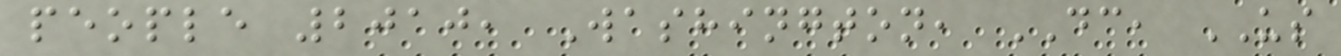people 2010, Washington, DC, US
